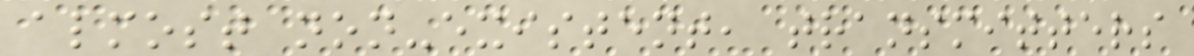almost non-existent, transmitters
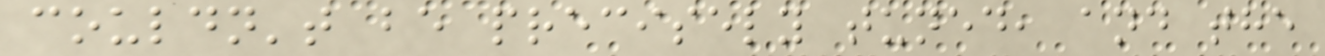couldn't be precisely tuned, and the
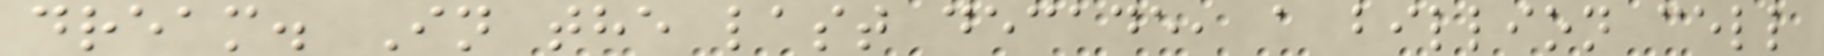dream. In the last decade, a billion cell
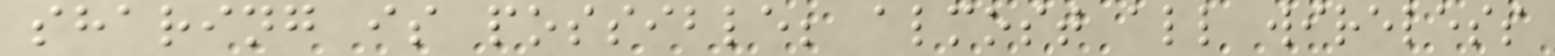sharing is possible; almost all wireless
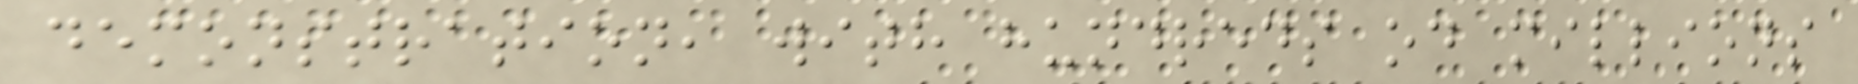demonstration, with hundreds od millions
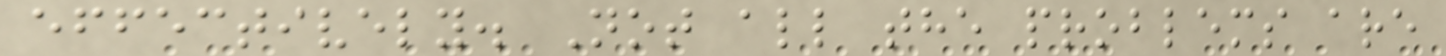effectively. Not all the problems are
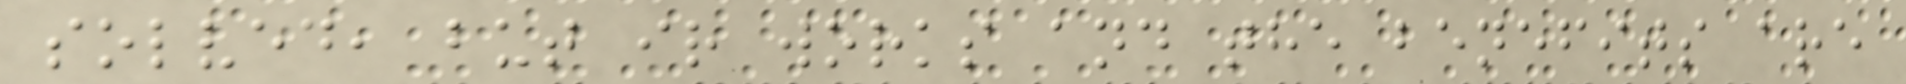solved, but ir works and the benefits are
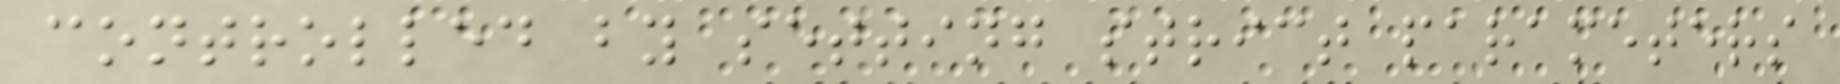controlled by setting strict parameters
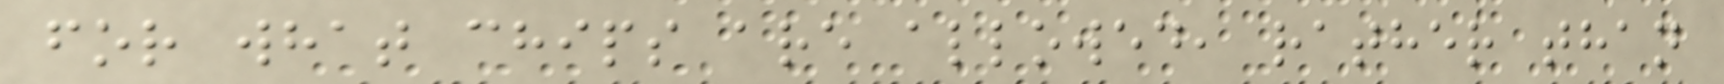for what chips are allowed, rather than
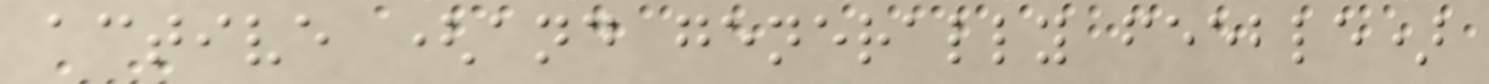active (and generally feeble)
